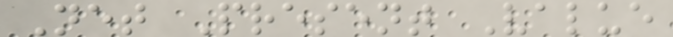Net Present Value
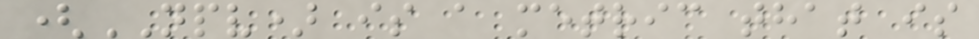(NPV) is a metric that is
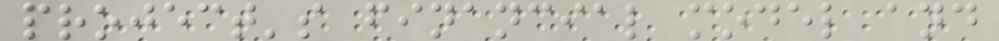project's financial model and
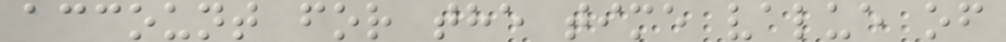account for the time value of
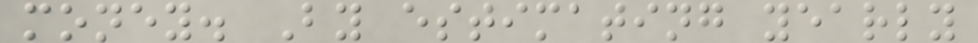money. By estimating yearly
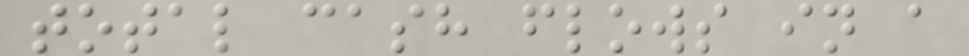total cash flows in a
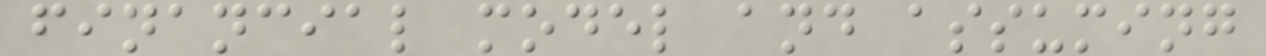financial model and assuming
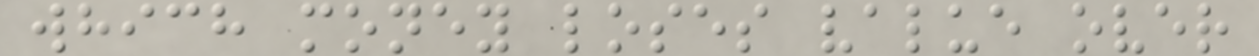which money loses value over
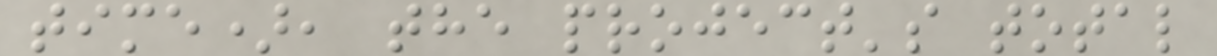time), the project's total
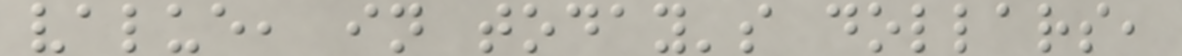value, in today's dollars,
